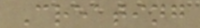Creating
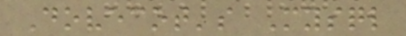Dovecot's Mysql
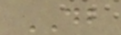DB
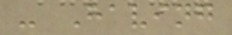- Having
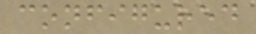configured
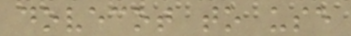dovecot to use
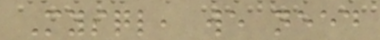Mysql, we need
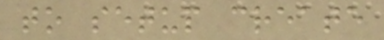to setup create
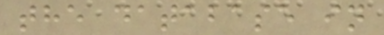the database in
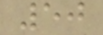50
